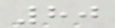80
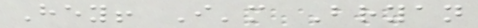Hey! I'm Bryan
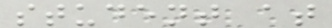student at
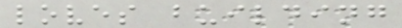loves building
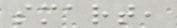smart,
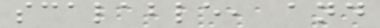scalable, and
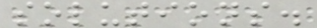solutions.
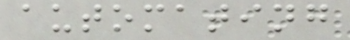automating
